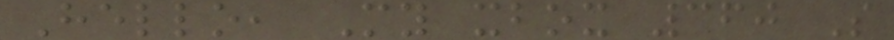Hello, My xbox 360 S
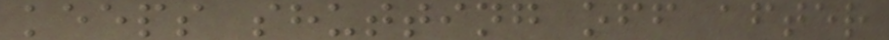keeps shutting off after
